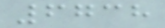6738
